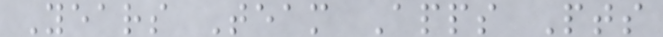Years Team Apps Pts
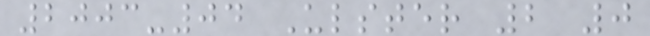2003-04 Ulster 2 0
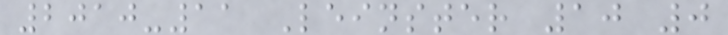2010-11 Leinster 10 0
